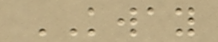KWAY
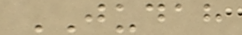JUDAH
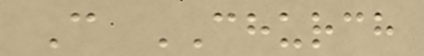C CHURCH
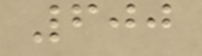600
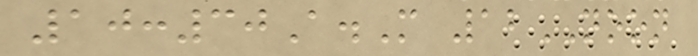10:30A.M 12NOON
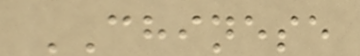CHINESE
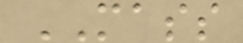MASS
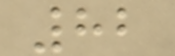82
